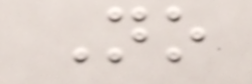No
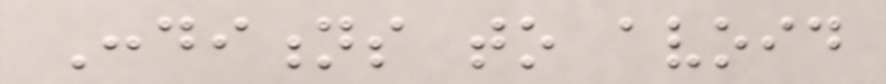Conditions to avoid
